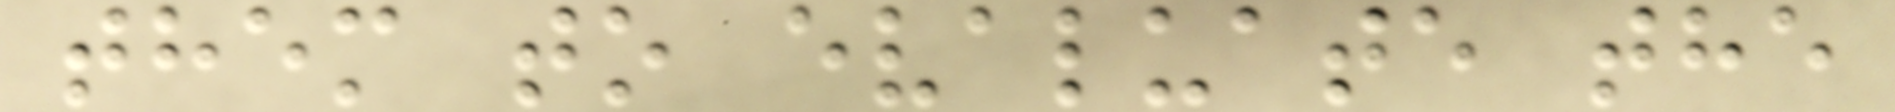them to evaluate the
